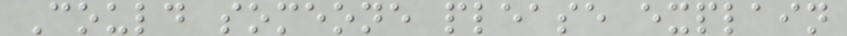Could someone please explain
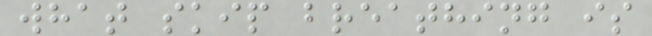what skip breathing is
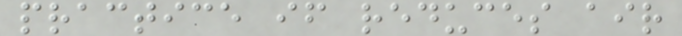practice if reduces air
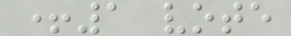+1 vote
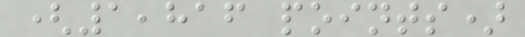(1,816 points)
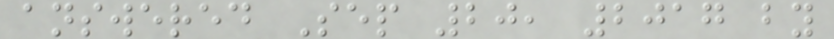answered Sep 20, 2017 by
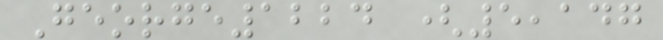George1224 (5,147
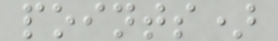points)
